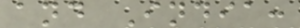and India:
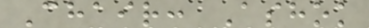Chair: Ashok
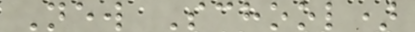New School)
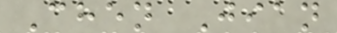Chen Jian
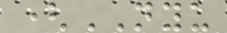(NYU
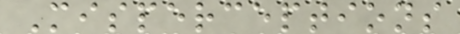Misperceptions
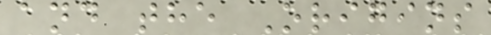and the Origins
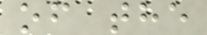of the
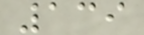139
